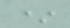*
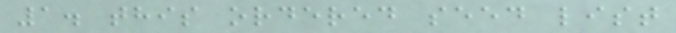1. this ordered seed list
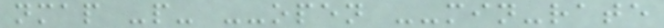nmap -p- --open --min-rate
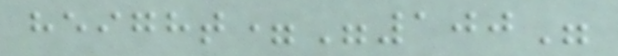height="100"
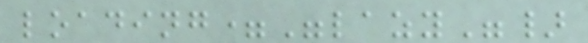loading="lazy"}
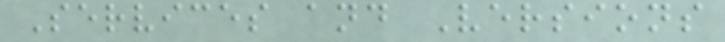Services and Versions
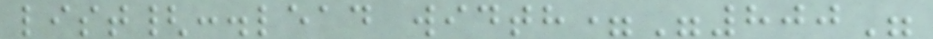list{:.lead width="800"
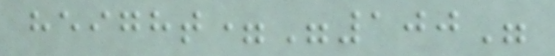height="100"
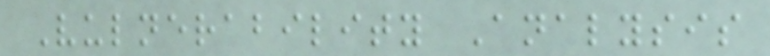Vulnerability Analysis
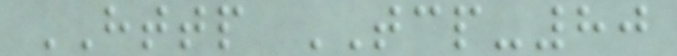HTTP TCP-80
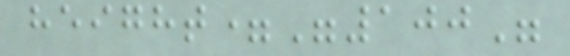height="100"
